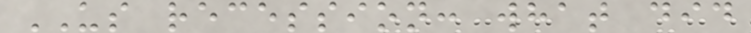US recession: what did
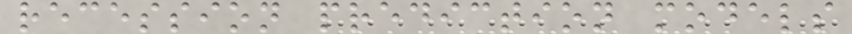recession prediction models
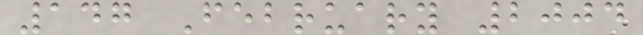147 February 2004
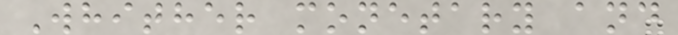Whither monetary and
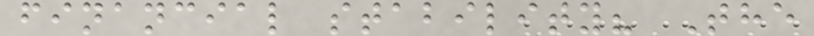financial stability? The
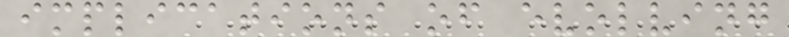implications of evolving
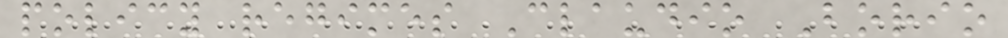policy regimes Claudio Borio
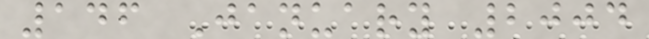146 January 2004
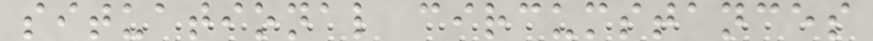situational circumstances
